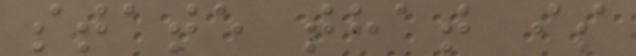state that is
